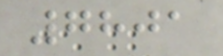7801
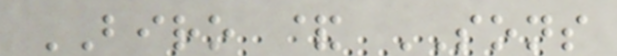BIRO & SONS
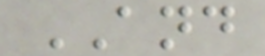AND
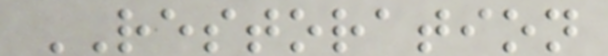RESTORATION
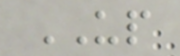UP
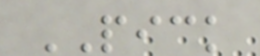PICK
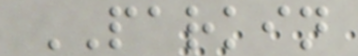PARKIN
